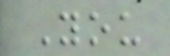You
